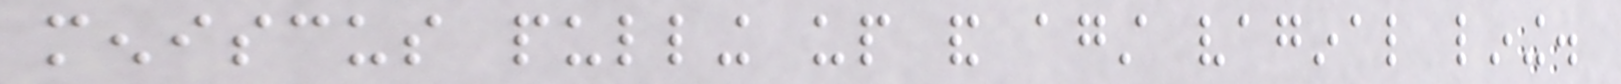meniscus pulling up and against vaginal lining.
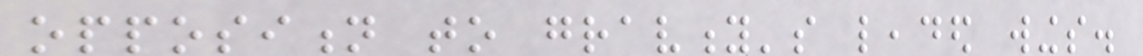opposition to gravity's leaded wings.
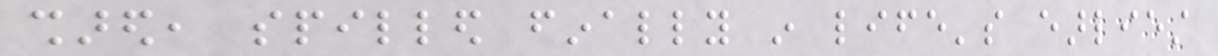shared, spilled finally in life's earliest
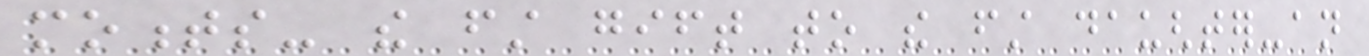moments- the first gift to the first daughter-an
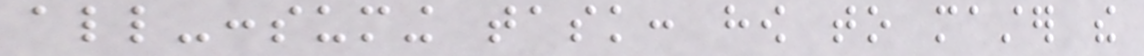all-consuming task: how to master the
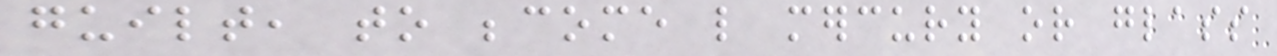guilt, to become like mercury or glass
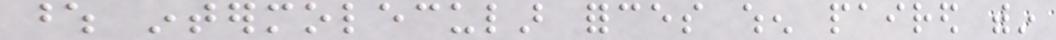whose intermolecular forces when paired within
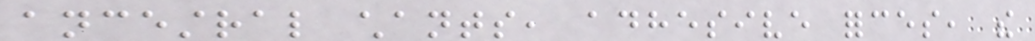ancestral chants, adhesive forces, the
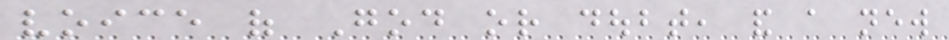voice of God or doubt, and a new
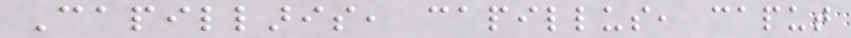Capillaris, capillus, caput
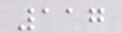117
